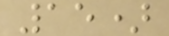15)
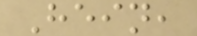Hein,
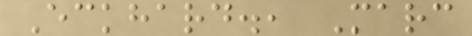Eckhard., Marc
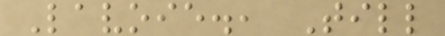Lavoie., Till
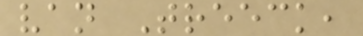van Treeck,
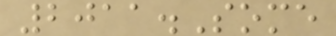2011.Some
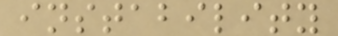instability
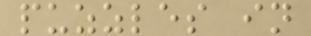puzzles in
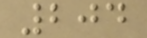204
